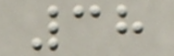38
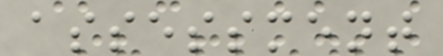assessment
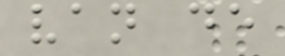van de
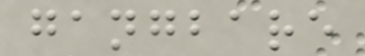gangbare
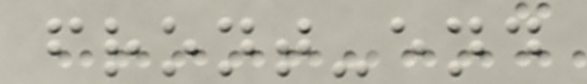front-end
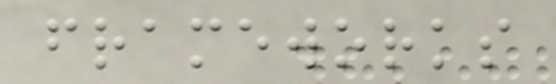frameworks
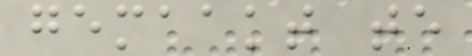gemaakt te
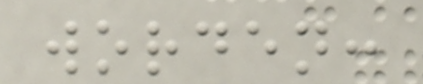worden:
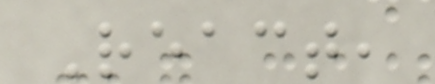React,
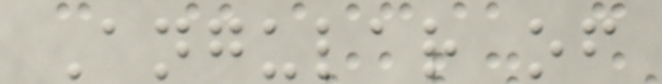Angular of
